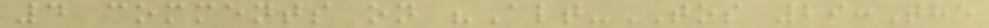4 comments on "Alt-TOS 29:The
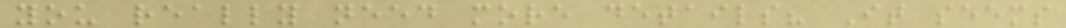you really need more details? It seems
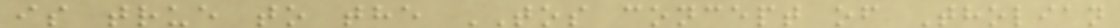is true to the TOS concept of Tholian
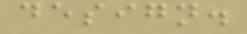design.
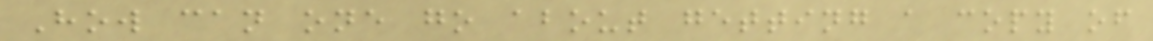How can one go about getting a copy of
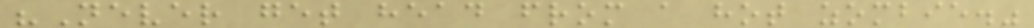"Never get head from a hot zombie."
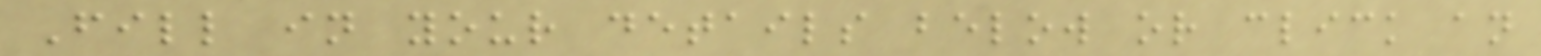Fill in your details below or click an
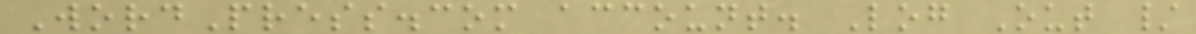WordPress.com account. Log Out /
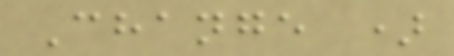Change )
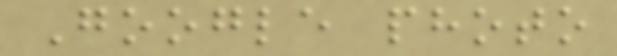Google photo
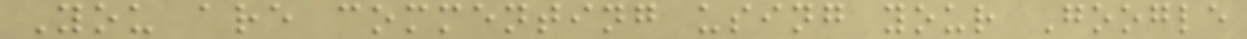You are commenting using your Google
